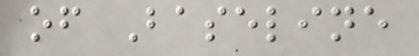of Baseline
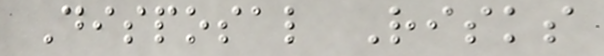Disposal Risks
